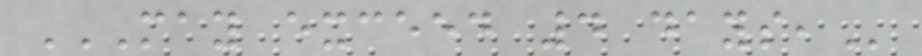MAY EXCEED 4 DAYS,
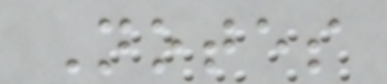Notes
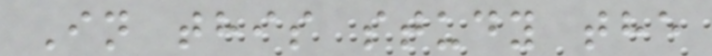In this study the
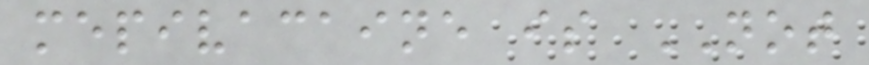mepivacaine is NOT
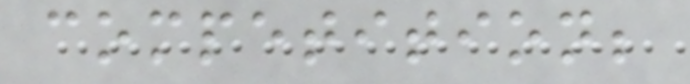competition;
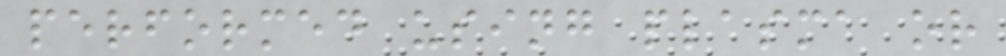performed using plasma or
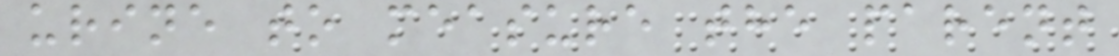urine to measure the parent
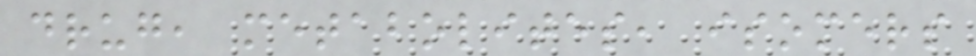drug, metabolites, isomers
